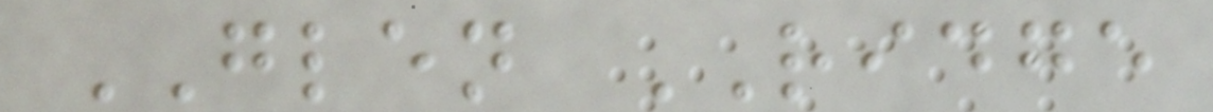GLEN RIDGE
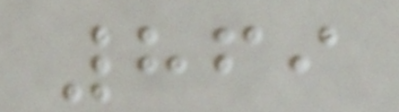869
